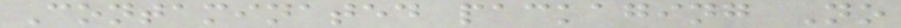Contaminated packaging No
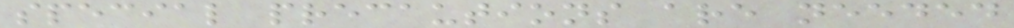special precautions are needed
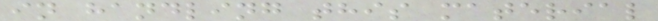in handling this material
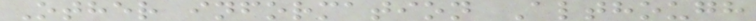Other information Although
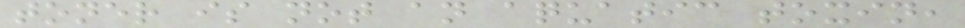toner is not an aquatic toxin,
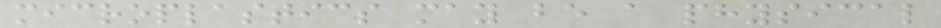microplastics may be a physical
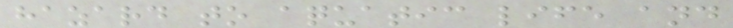hazard to aquatic life and
